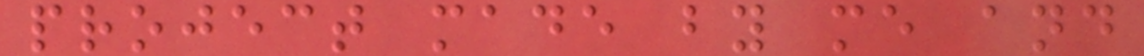project made by me and
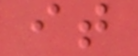it
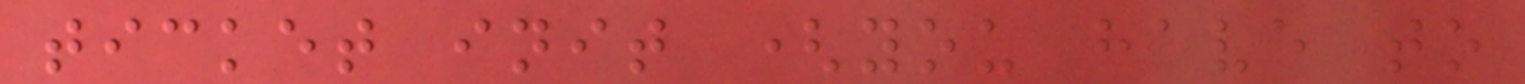ticket init (you have to
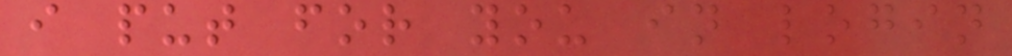i put for you in login
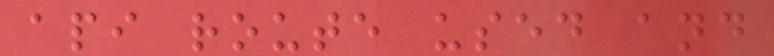api route used and
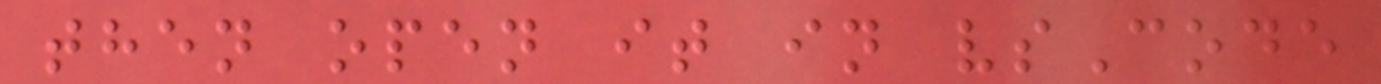then open it in vsCode
